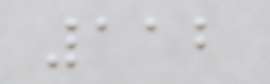112
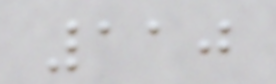110
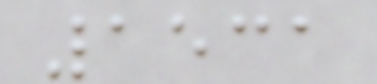1531
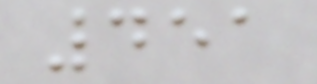451
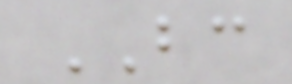BC
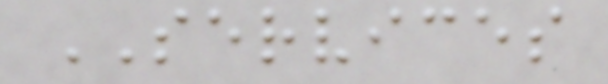SERVICES
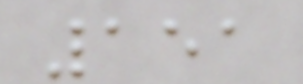151
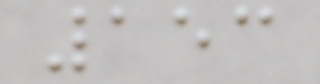153
